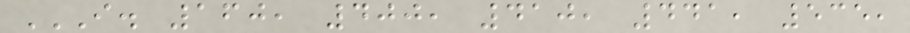I. 160, 400, 410, 441, 535,
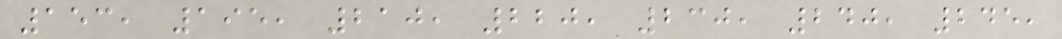153, 195, 210, 220, 230, 240, 245,
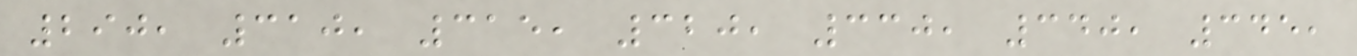290, 310, 315, 320, 330, 340, 345,
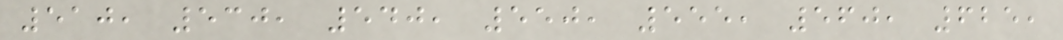510, 530, 540, 550, 555, 560, 625,
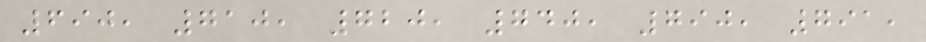690, 710, 720, 740, 790, 791,
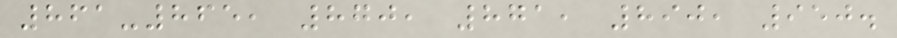861-865, 870, 871, 890, 950.
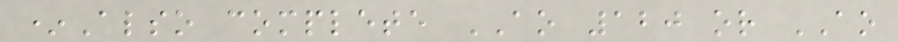*Also complete AO 120 or AO
